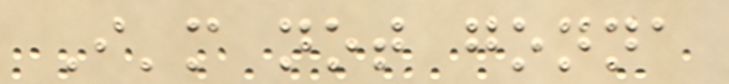I'm not gonna
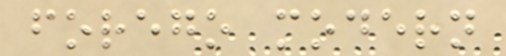forego modern
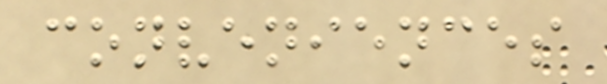conveniences
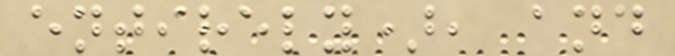entirely), and
